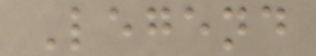Legend
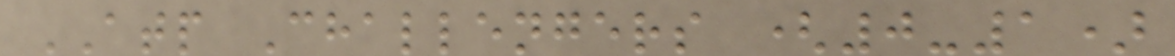ATP Challengers (0-1)
